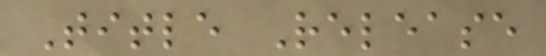Title Release
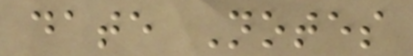date Notes
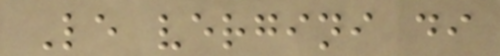Le vergini di
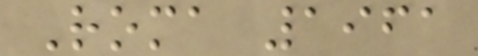Roma 1961
